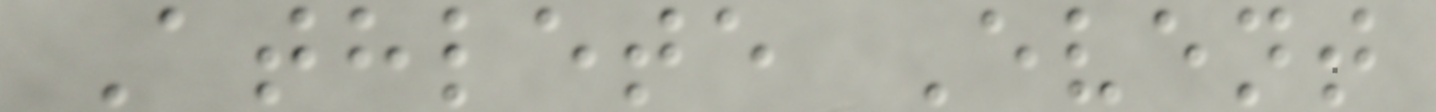Athlete Event
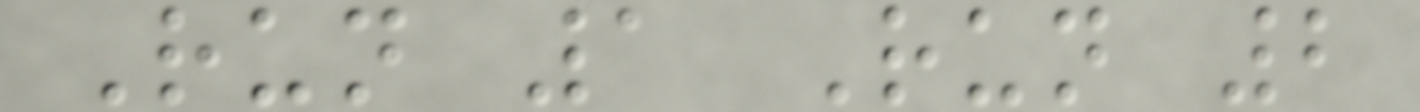Run 1 Run 2
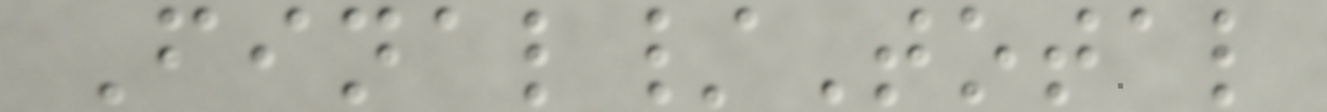Final/Total
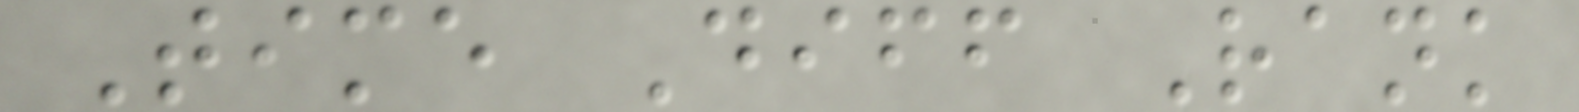Time Diff Rank
